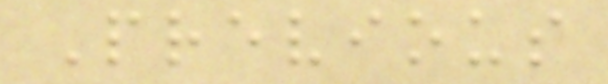Previous
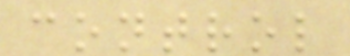control
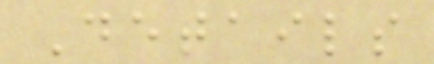Details
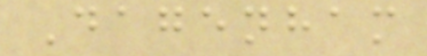Dagenham
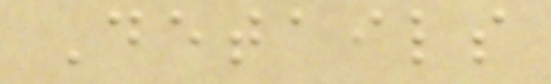Details
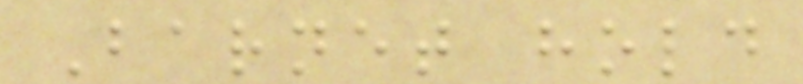Barnet hold
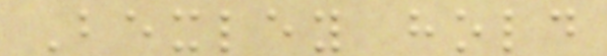Bexley hold
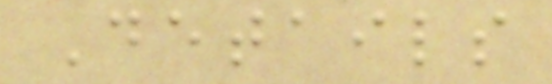Details
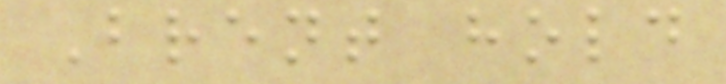Brent hold
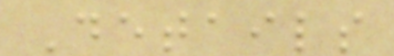Details
